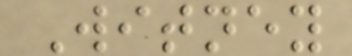Witney
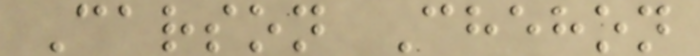Carson Chehon
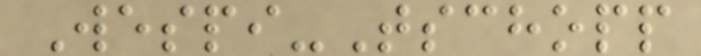Wespi-Tschopp
